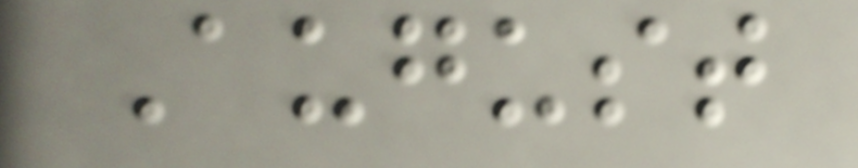August
